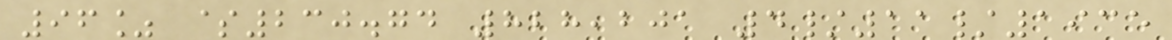96% $230.74 828,201 4/11/1935
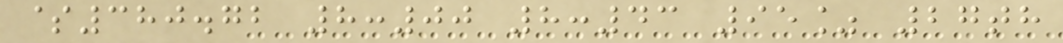$380.72 8:00 8:43 95% 27th
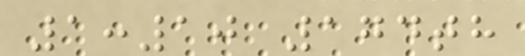1:10 174th
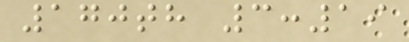170th 3:19
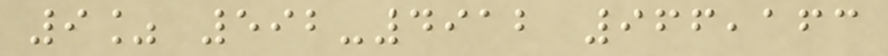9% 592-4912 966,163
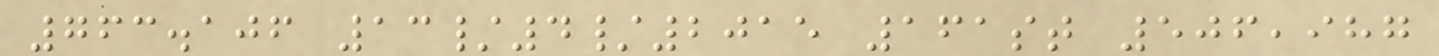763.106 13/4/2015 161st 506,987
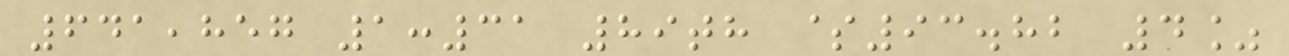641,857 1:31 89th $93.82 4%
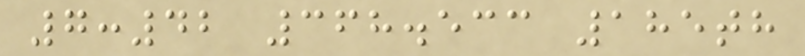7:42 368.533 185th
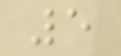5
